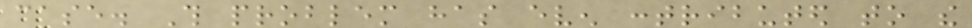case. This problem has even contributed to the
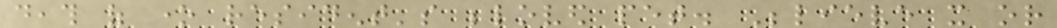death of one resident's beloved pet. Believe it or
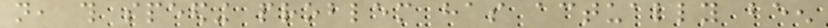not, this speeding problem has actually been
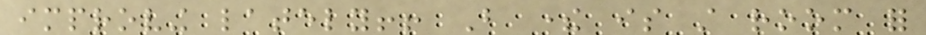improving lately!! But there is still room for
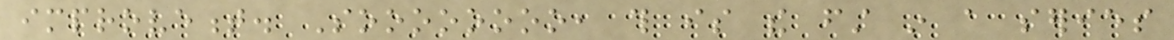improvement. Soooooooo, this is the first in a series
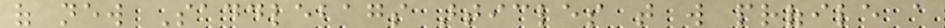of new Saddlebags articles that will profile a
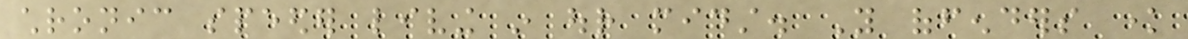chronic speeder living in our midst. You offenders know
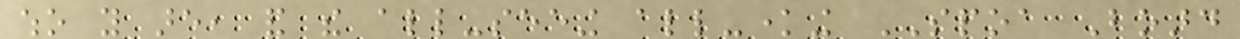who you are, and the all-seeing all-knowing SPOA Board
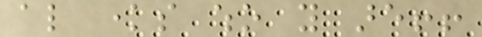also knows who you are!!
